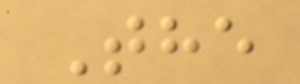The
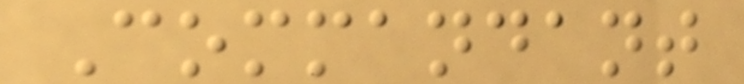Commandant
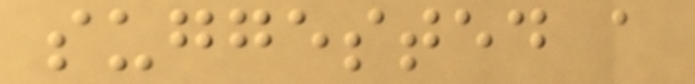suggested a
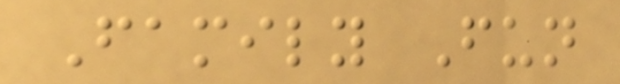Family Fun
